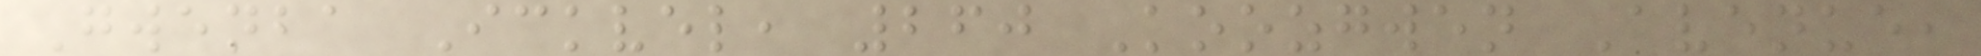Gwenba Ickvel, 260 Koozgwen Avenue,
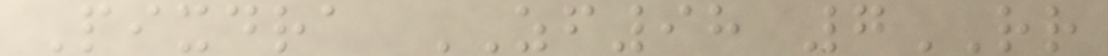Pixdra ZF98 7RR
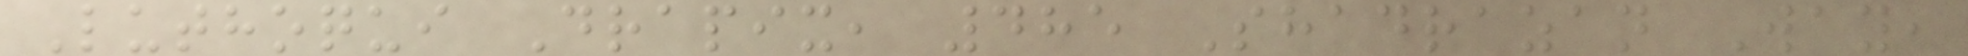Luthoqui Drapix, 485 Shadrazan Way,
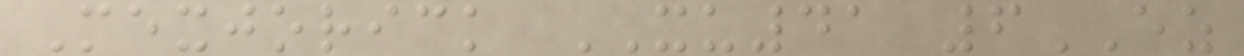Mexjorick XU41 6EZ
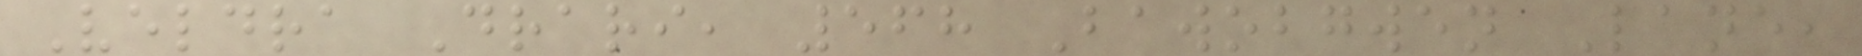Veldra Drari, 568 Bawobgwen Lane,
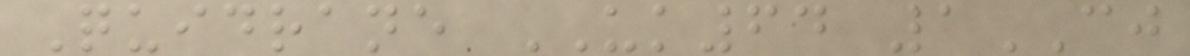Quidrane UK64 1CJ
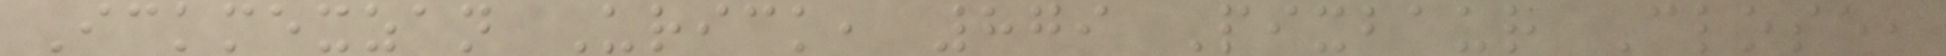Ickmexzan Urick, 879 Pixbaur Close,
